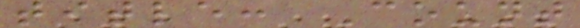title: Count
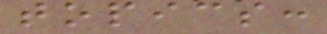topics:
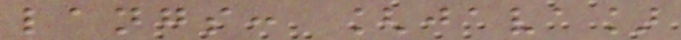langs: [java]
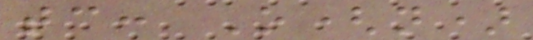tc: O(n)
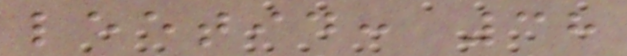leetid: 38
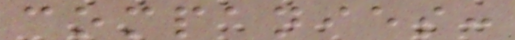companies:
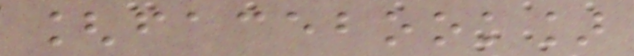[facebook]
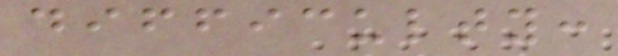difficulty:
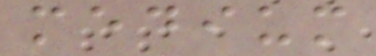medium
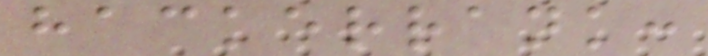hackerrank:
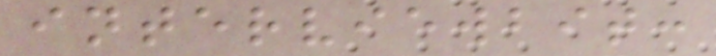interviewbit:
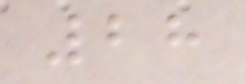28
